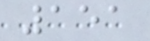151
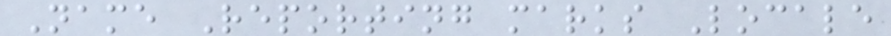Name Reporting marks Locale
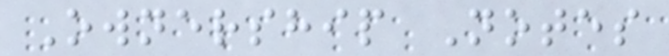Ownership Notes
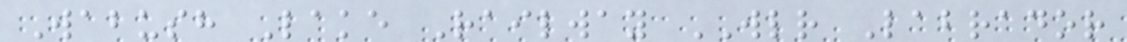Wabush Lake Railway WLR Labrador
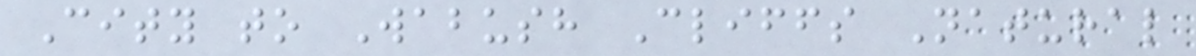City to Wabush Cliffs Natural
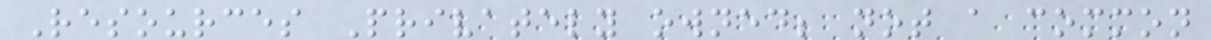Resources Privately owned; not a common
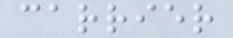carrier
